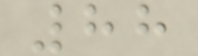88
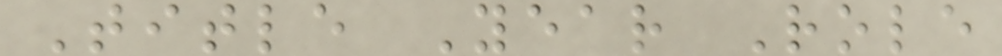Title Year Role
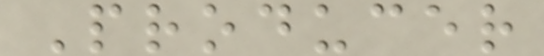Producer
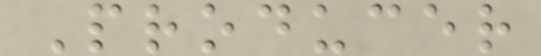Producer
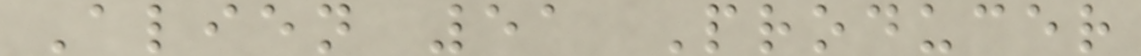Alien 51 Producer
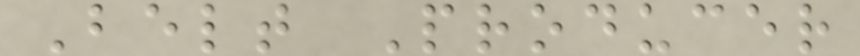Belt Producer
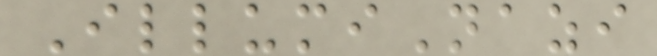IllumiNazi
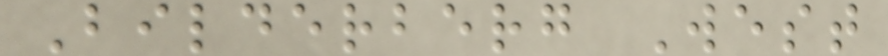Bilderberg West
